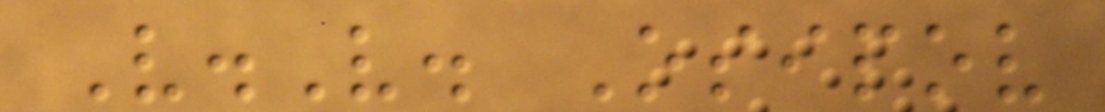V.V. Osipov
